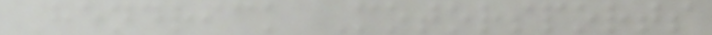Hendrick Motorsports
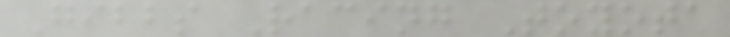Gibbs Racing Toyota
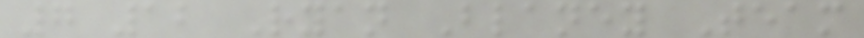7 12 Ryan Blaney Team
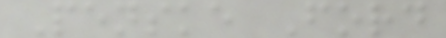Penske Ford
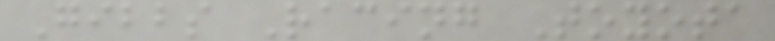Gibbs Racing Toyota
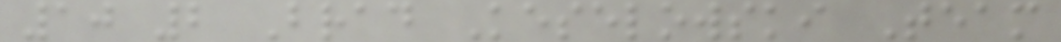10 2 Brad Keselowski Team
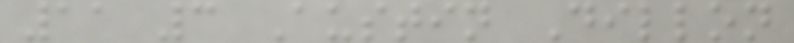11 3 Austin Dillon
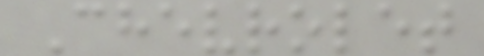Chevrolet
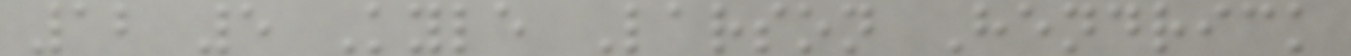12 5 Kyle Larson Hendrick
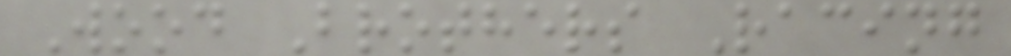Wood Brothers Racing
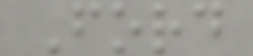Ford
